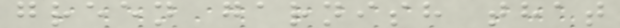green garnish that
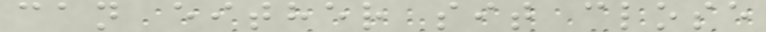can either sit close
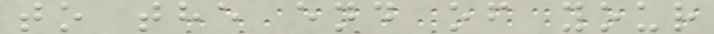to the end of your
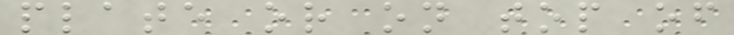plate or on top of
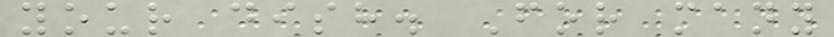your dish. For many
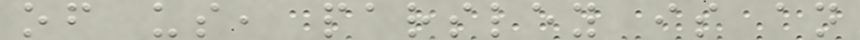of us, parsley is an
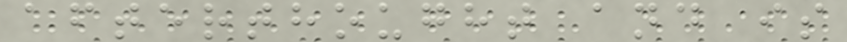afterthought and is
